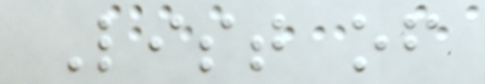List of
